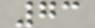73
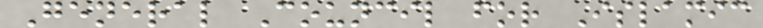General Council for Islamic
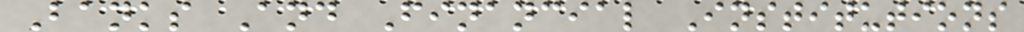Banks And Financial Institutions
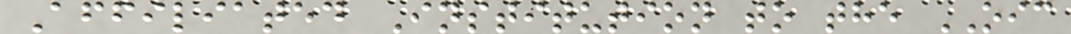Affiliated Institution to the OIC
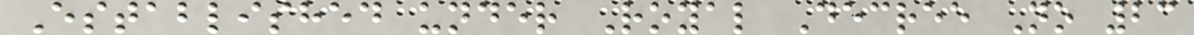Established under Royal Decree No 23
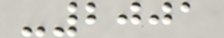-2001
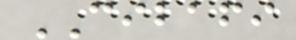CIBAFI
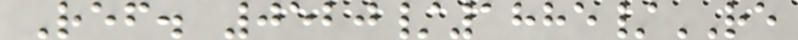Ref. 0520/1885/RE
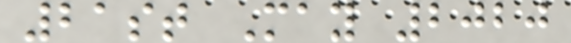21st May 2020
